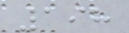198
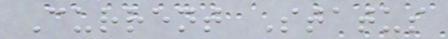Current Status
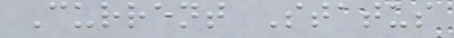Current Status
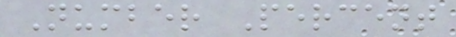Number Percent
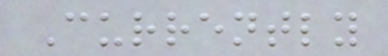Currently
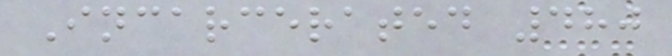Incarcerated 480
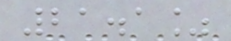21.1%
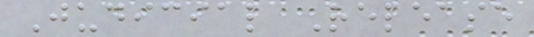Judicial Release
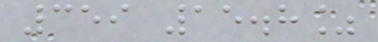359 15.8%
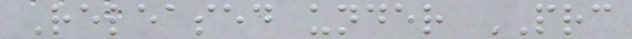Released under PRC
